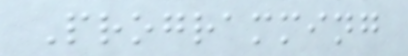Programming
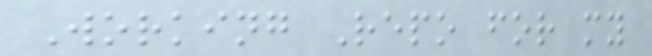Working Repo for my
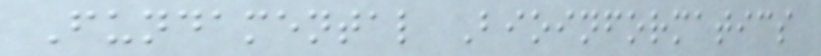Fundamental Bioinformatics
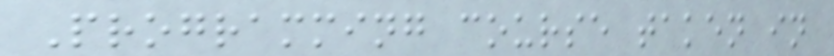Programming course taken in
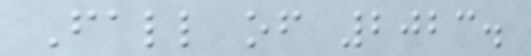Fall of 2023.
